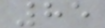85
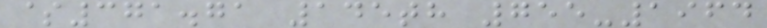$371.71 145th 755-1964
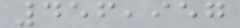456,957
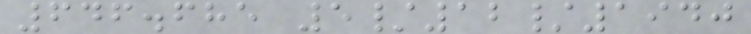646.685 5/12/1940
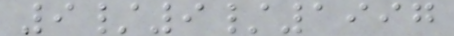9/9/1997
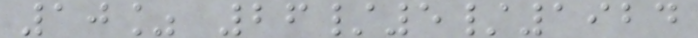10% 26/5/1924
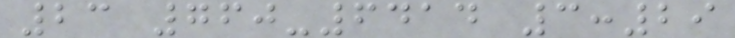23 760-6414 3:29
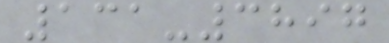131-3897
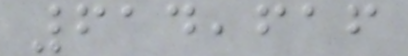614,616
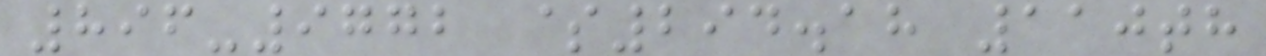896-9772 $294.18 110th
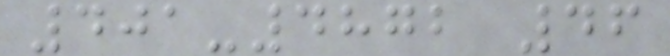401-4872 46
